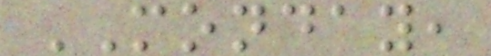MONDAY,
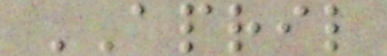APRIL
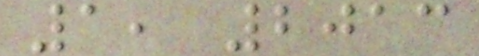1, 2013
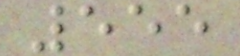555
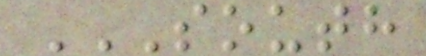SOUTH
